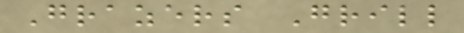Grazers Grill
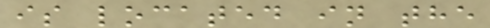is located in the
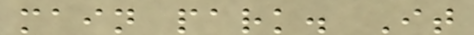main park. It
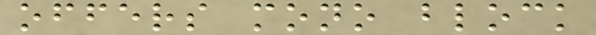offers mono block
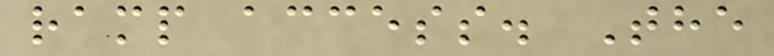ramp access. The
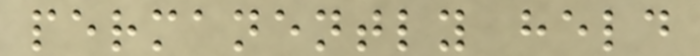permanently held
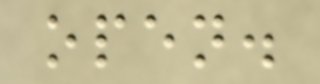open.
